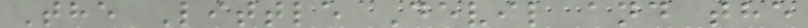The Little Devil and the
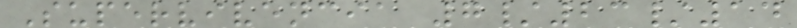Supervivencia 7/23/14
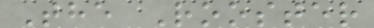The Rooster
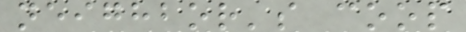neighbor's coop
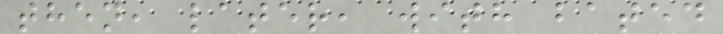then, later, with bated
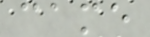came
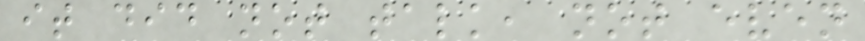it did not talk, not even
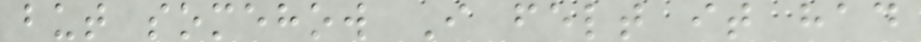but somehow I felt it had
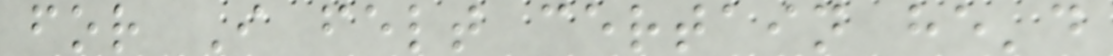for I felt certain he'd
